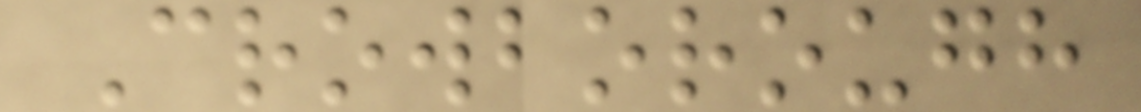Crowborough
